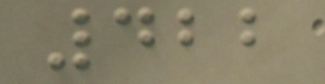422
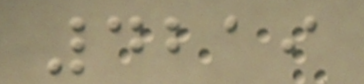4219
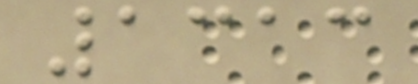1313
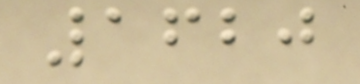1620
